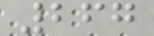267
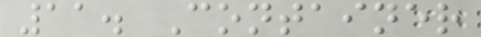11. Container
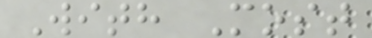With Most
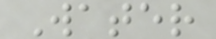Water
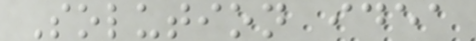Solution idea
